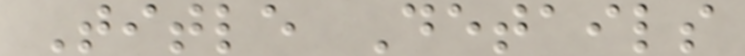Title Details
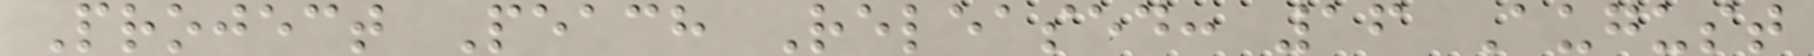Project Peach Released: 16 August
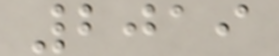2019
